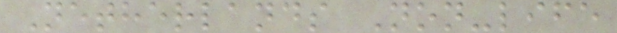Netherlands Non-life
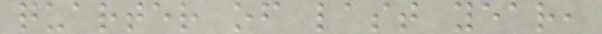quarter of last year,
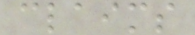claims
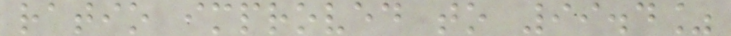ratio improved to 99.4%
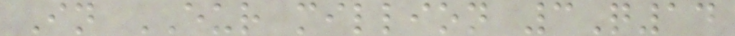In EUR million 3Q14
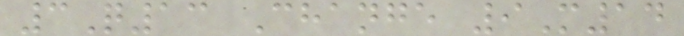3Q13 Change 9M14
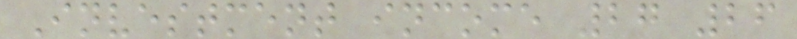Investment income 27 26
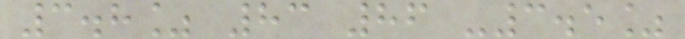3.8% 83 86 -3.5%
